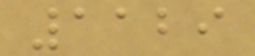1129
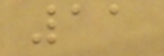11
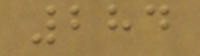284
